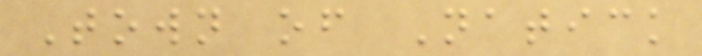Town of Natick
